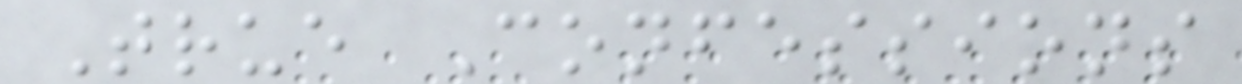True Confessions
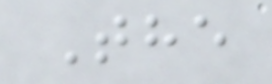The
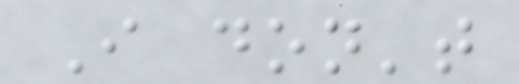I don't
